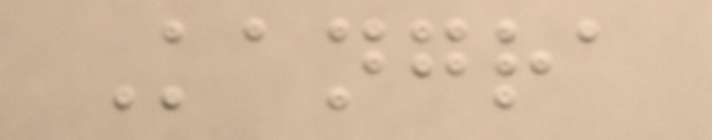Kangra
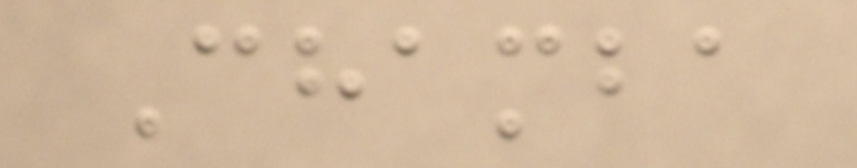Chamba
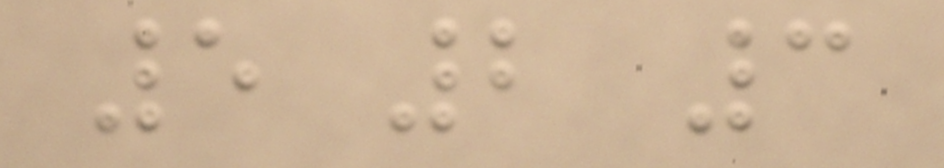5 2 3
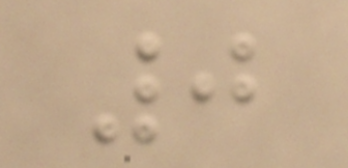0
